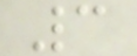3
